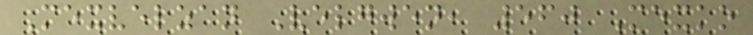Mexvelzan Velgwen, 560 Mexko
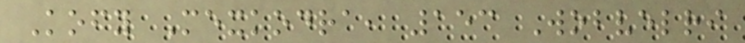Kofy Mexkodra, 153 Wobvelri
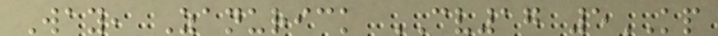Way, Zanurick CV17 5KP
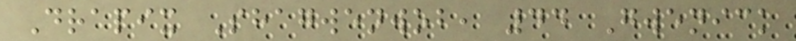Drapix Shagwenwob, 44 Gwenick
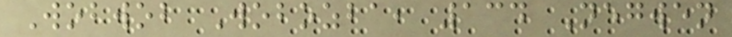Wobwob Wobozba, 134 Negwen
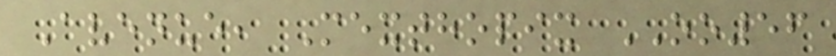Avenue, Mexthopix OO56
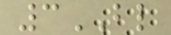3BL
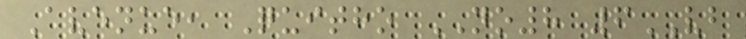Avenue, Quitho NO8 6VB
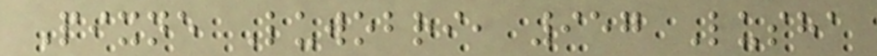Pixne Luwobri, 957 Lusha
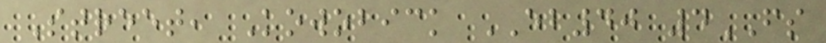Street, Kowobick EB40 4FS
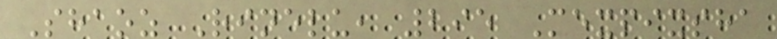Shaoz Rinelu, 295 Mexpixsha
